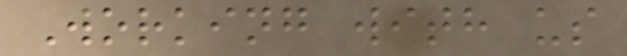Working with us
